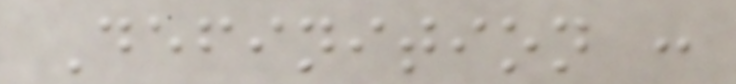Definition :
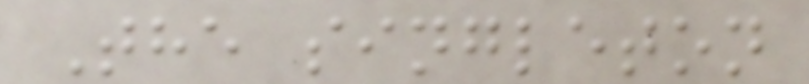The singleton
